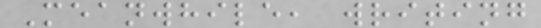Meanwhile, writing
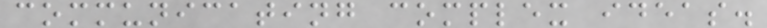communicating complex ideas.
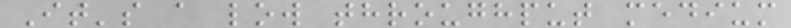It's a low throughput medium
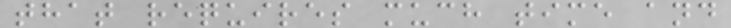that requires much time and
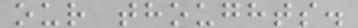our thoughts.
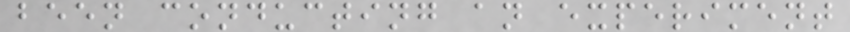been conducting an experiment
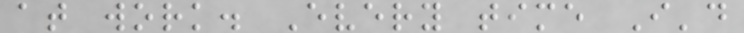at work. Every time I'd
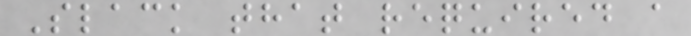Slack that required a
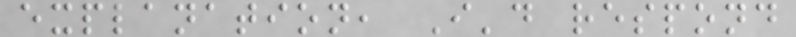explanation, I'd respond
